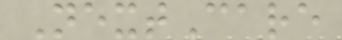NextCare
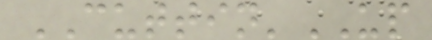CUTTIN'UP
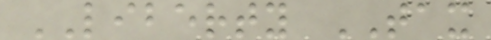LIBERTY TAX
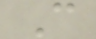C
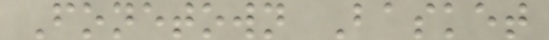Fonetown Basket
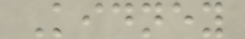Kidney
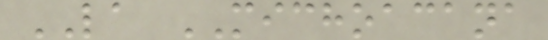LA MICHOACANA
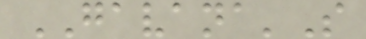GAVANA'S
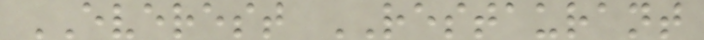EVEREST RESTAURANT
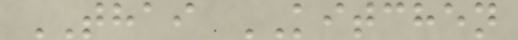THAI KITCHEN
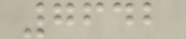7642
